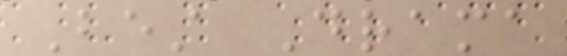Best Drama
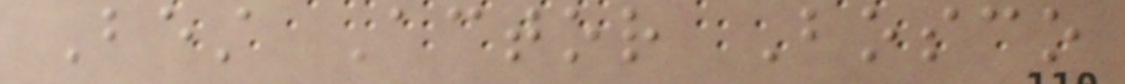Best Actor Bosco
